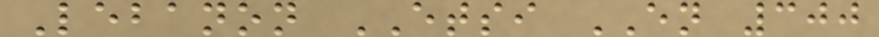Lebanon ETSI EN 300
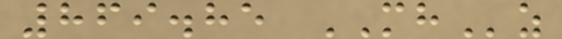869.85 MHz
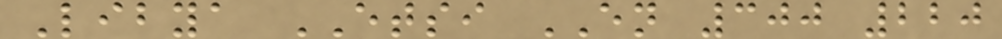Libya ETSI EN 300 220
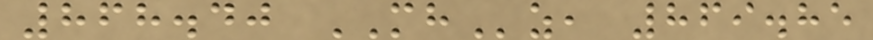868.40 MHz, 869.85
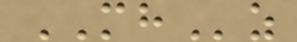MHz
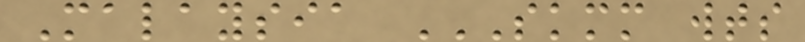Malaysia SKMM WTS
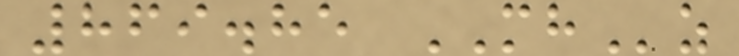869.85 MHz
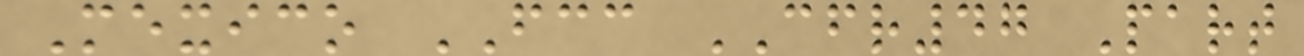Mexico FCC CFR47 Part
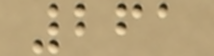261
